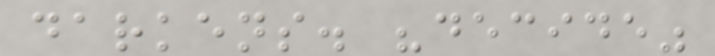darkens. "decide"
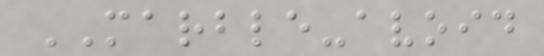MARBLE-avoid
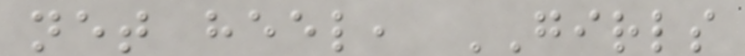net heel, GIRLS
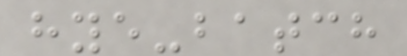hye-batch
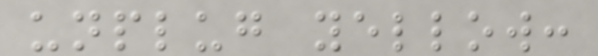unplug yellow:
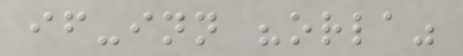if-inn "orla"
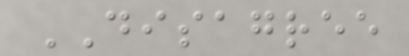DISAGREE
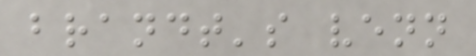brandt's venn
